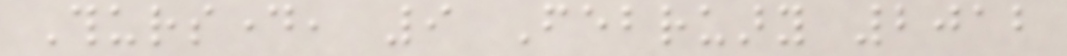Thursday, 9 February 2012
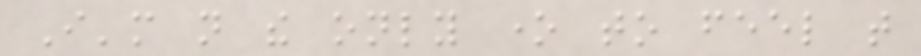I'm not the only one to feel that
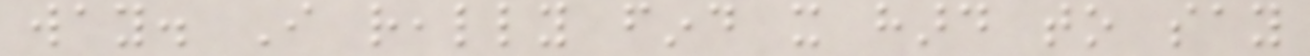way. I really find it hard to say
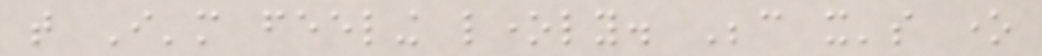that I'm feeling lonely. Because it's one
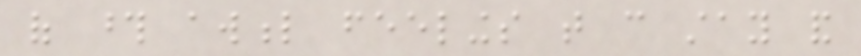of those awful feelings that can stay and
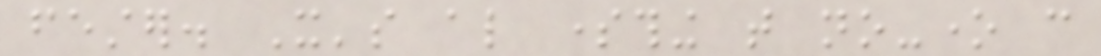fester. It's also something that no-one can
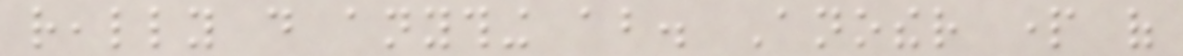really do anything about. Another part of
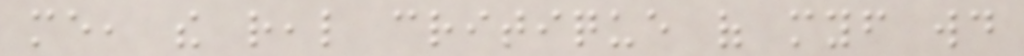me, the real critique of myself would
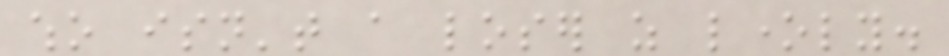who isn't a loser as lonely.
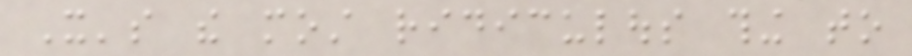It's the most ridiculous thing to
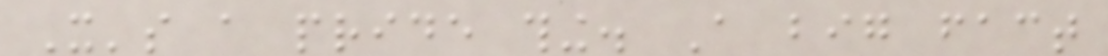It's a pride thing. A big fact
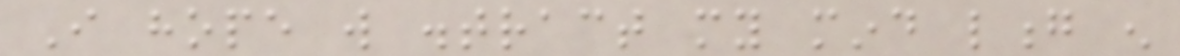I hope will distract my mind long enough
